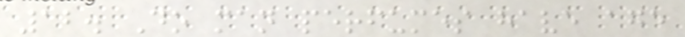12. Do man perfumes have age
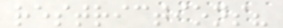restrictions?
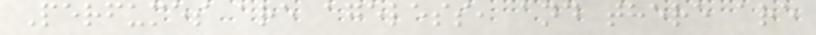Perfumes are ageless, and there are
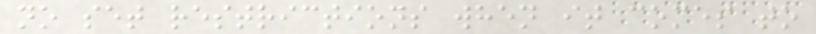no set restrictions when it comes to
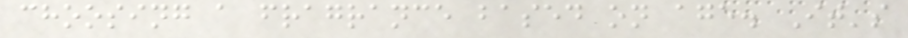choosing a fragrance based on age. It's
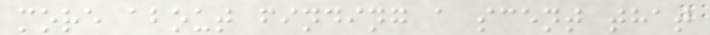more about finding a scent that
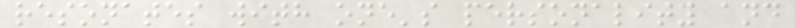resonates with one's personality and
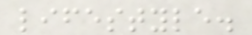lifestyle.
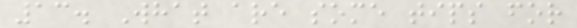13. What are some tips for
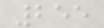255
